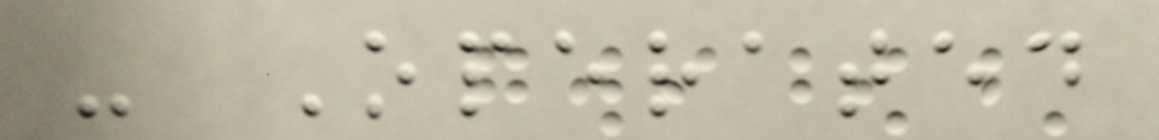- Operated
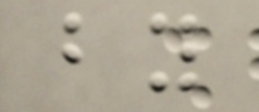by
